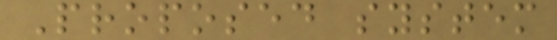Proposed system
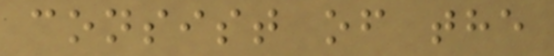consist of the
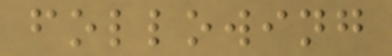following
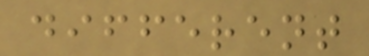different
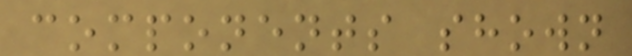components shown
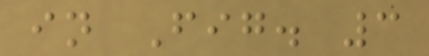in Fig. 3
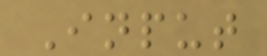Input
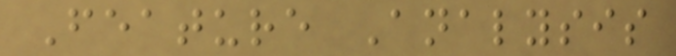Feature Analysis
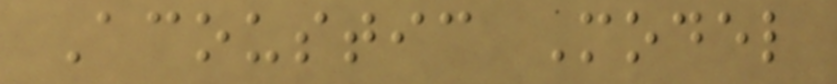Acoustic Model
